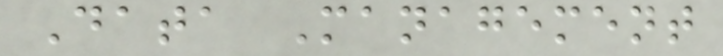Data Management
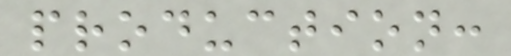production:
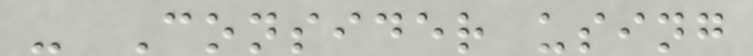- Consider using
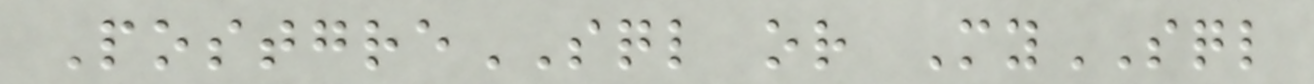PostgreSQL or MySQL
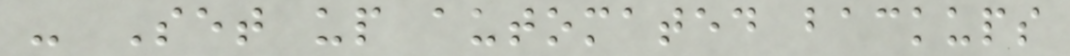- Set up automated backups
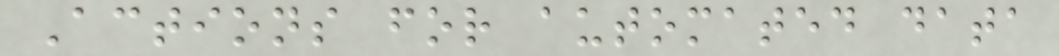Actions for automated data
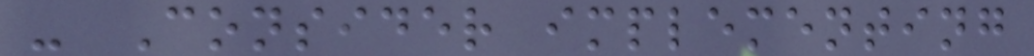- Consider implementing
